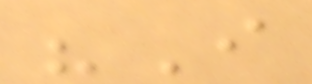"I
